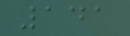141
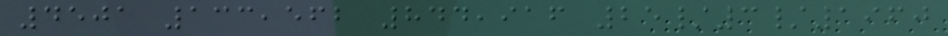4501 133,562 844,916 25/3/1960
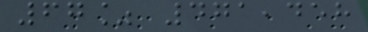67% 471,458
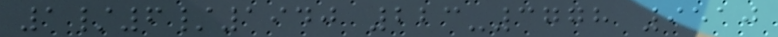1/6/1940 223-3778 9510
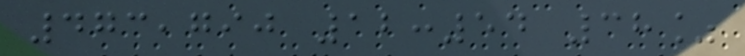473,790 12:54 38%
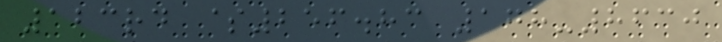123rd $256.83 178-8630
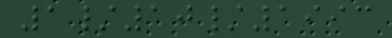1/10/1993
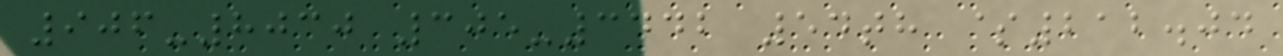906-8030 305-3442 54th $212.04
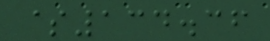$134.36
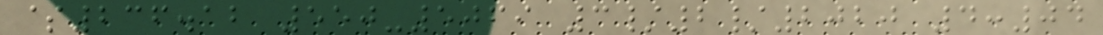$236.12 550-5069 3/2/2020 4:04
